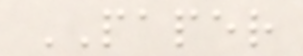PAPER
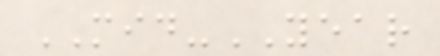MID-YEAR
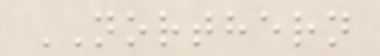NORTHERN
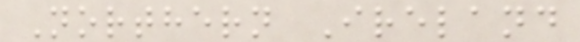Northern Ireland
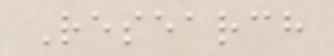Research
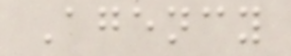Agency
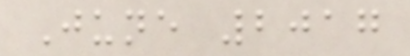June 2017
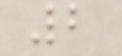2
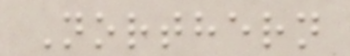Northern
